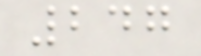247
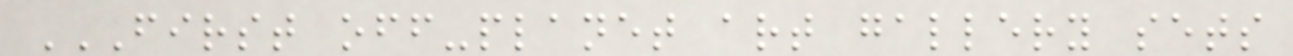FIRST OFF-PLANET ART GALLERY SETS
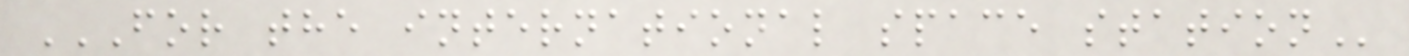FOR THE INTERNATIONAL SPACE STATION
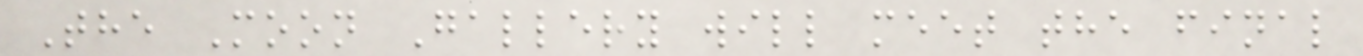The Moon Gallery will meet the final
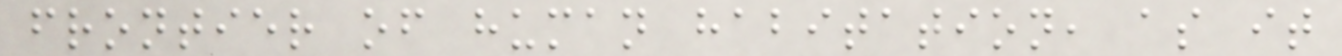frontier of human habitation, as it
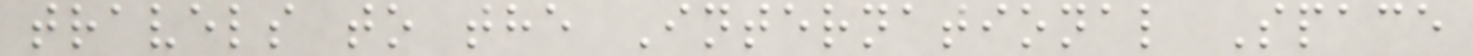travels to the International Space
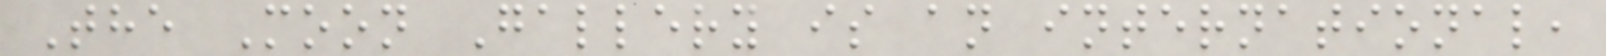The Moon Gallery is an international,
